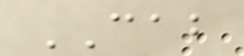CAB
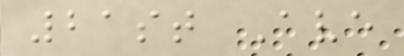21st Ave
